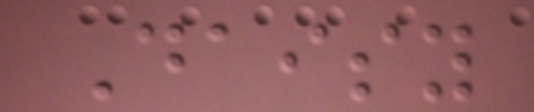Daisy
